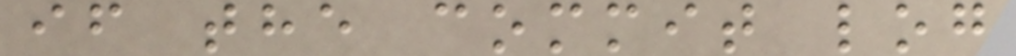if the commit log
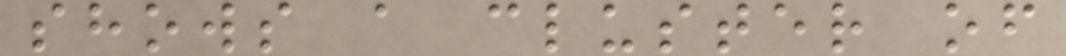shows a cluster of
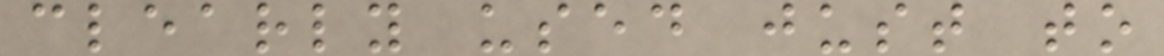clearly used just to
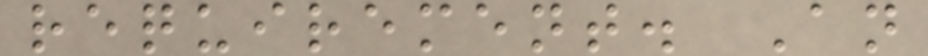requirement. An
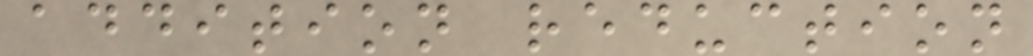addition reduction
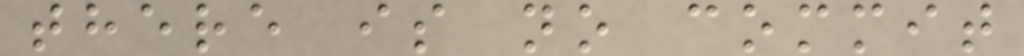there is no commit
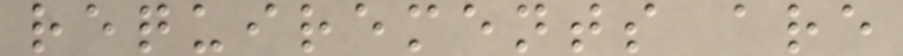requirements are
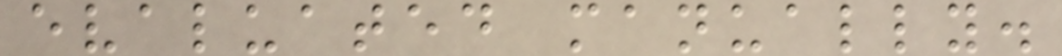evaluated manually.
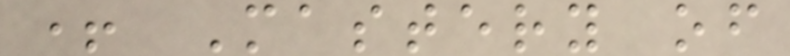+ Mastery of
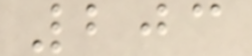203
